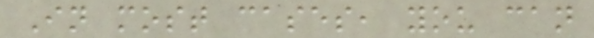In most cases, you can
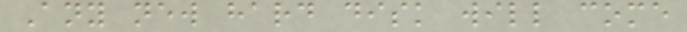Any new hard disk will come
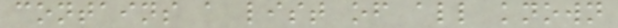contains a list of all known
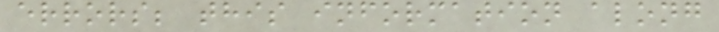errors; this information along
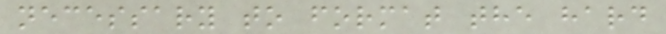necessary to format the hard
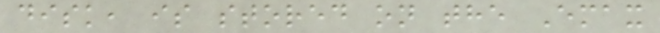disk, is stored on the Emax
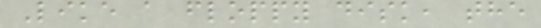Like a floppy disk, the
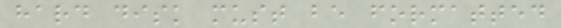hard disk must be formatted
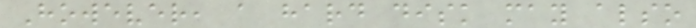However, a hard disk may also
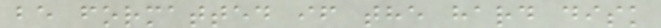be formatted if the hard disk
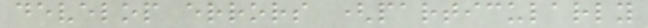develop errors (particularly
